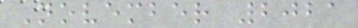November 2021
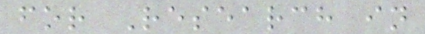for Research in
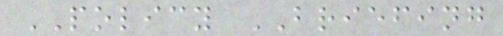POLICY BRIEFING
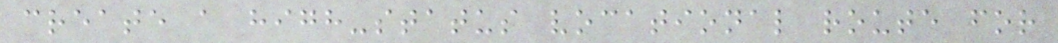create a high-status vocational route for
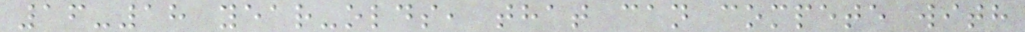16-18 year-olds, that can compete with
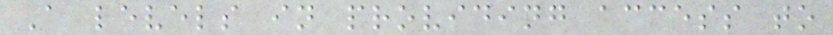A levels in providing access to
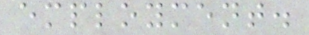employment.
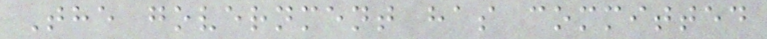The government has committed
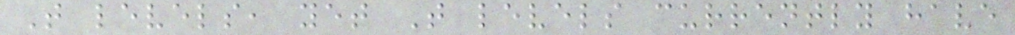T levels, yet T levels currently have
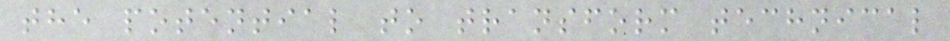the potential to transform technical
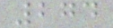274
